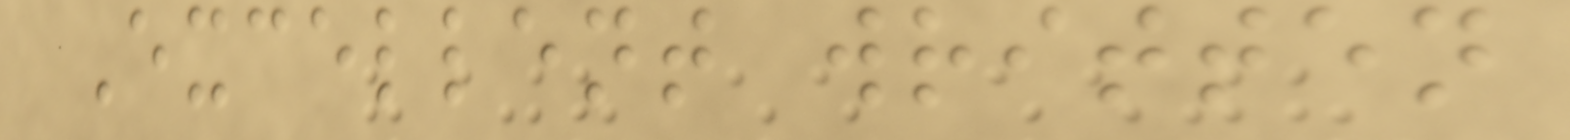Excellent written
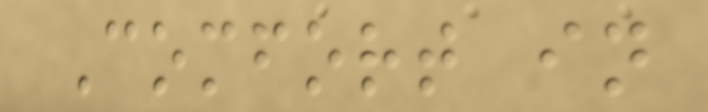Comfort in
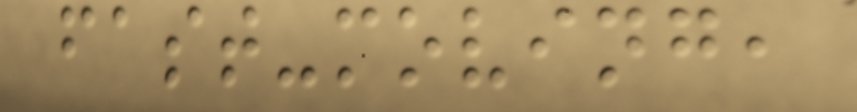fast-moving,
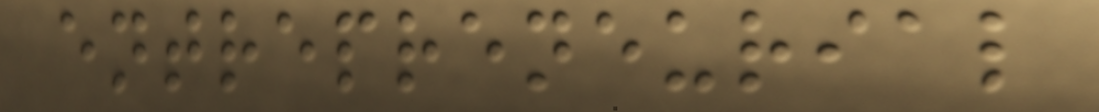entrepreneurial
